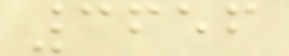3656
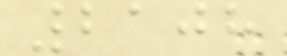2108
